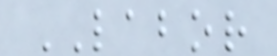LABOR
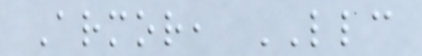Armor, LLC
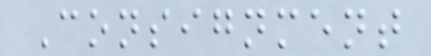Consignment
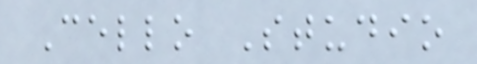Cello Studio
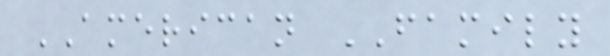AMERICAN FAMILY
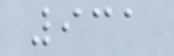931
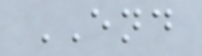END
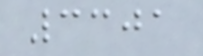3301
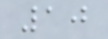10
